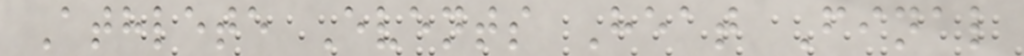Athlete Events Heat Final
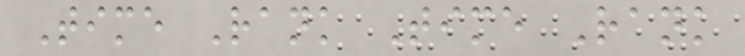Time Rank Time Rank
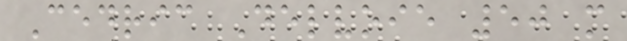Cedric Delvoie 50 m
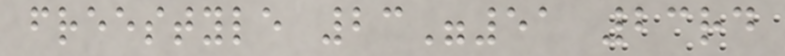freestyle 23"51 23rd
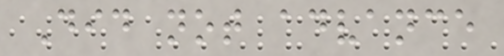Did not advance
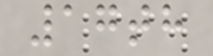17th
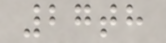27th
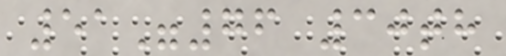51"76 30th
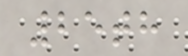25th
